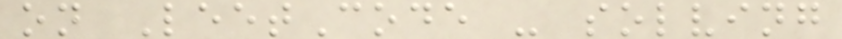on LeetCode - solving
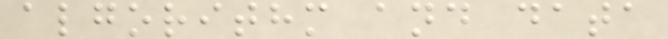algorithm and data
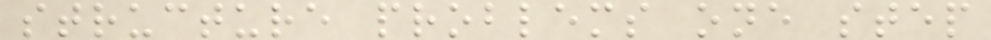structure problems one step
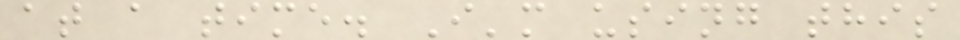at a time. I'm using this
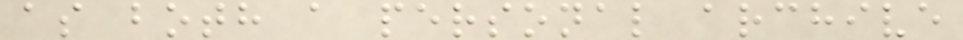as both a personal archive
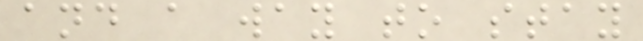and a way to stay
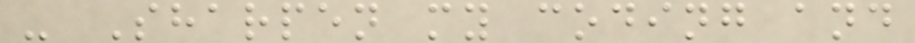- Sharpen my coding and
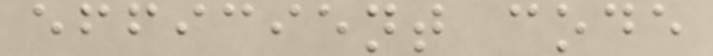efficient code
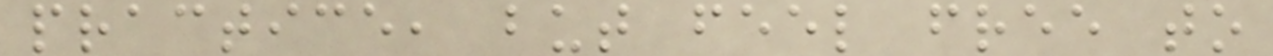practice, but feel free to
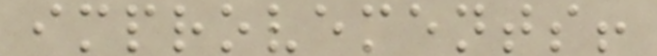improvements!
